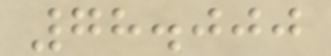78.000
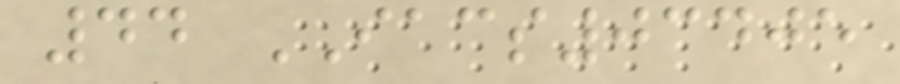44 IACS03405
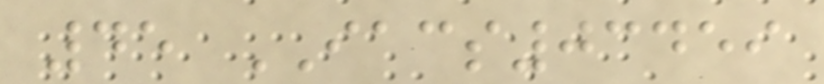45 IACS03459
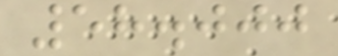58.000
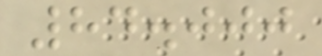84.000
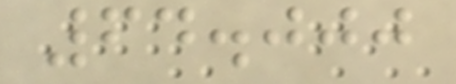64.000
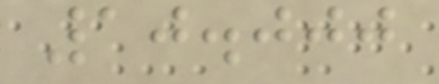10.000
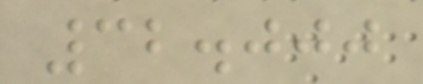32.000
